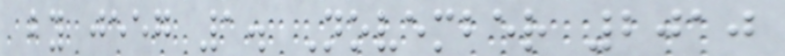by jeeg 1. November 2010
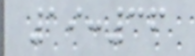19:36
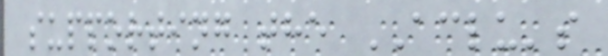supporting the ACLU's
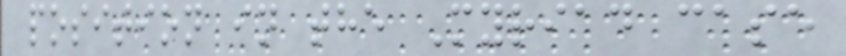position in the Myriad case
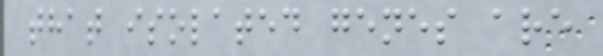that isolated genes are
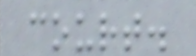court.
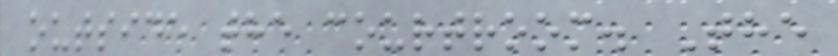outside the courtroom. The
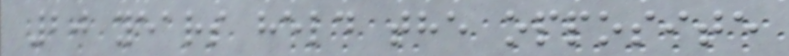20 years held the opposite
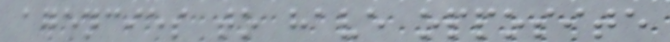agencies to have opposite
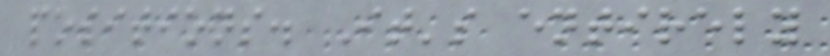positions. It's entirely
